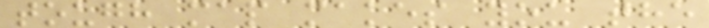tough map makes you the
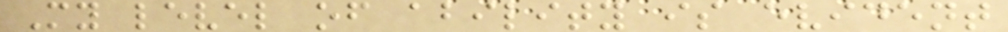My level of ability is evident
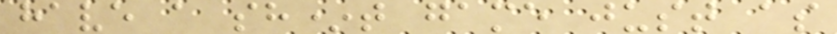have a sh*t game just as
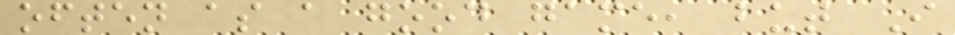often as a good game, but I
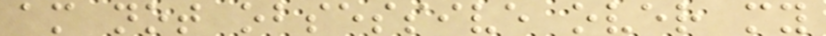am not obsessive over my
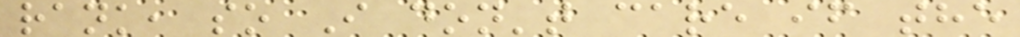rank, so I don't care if the
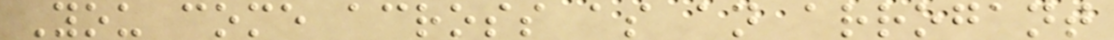You come across as an arrogant
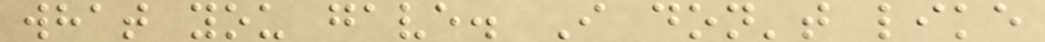what you gave. I don't like
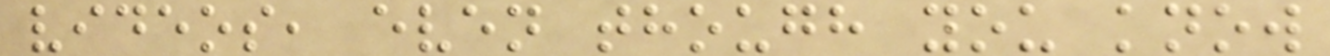videos, even though you know
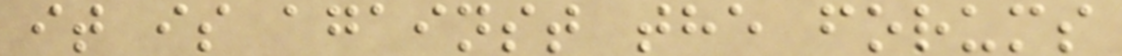it is against the forums
